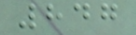847
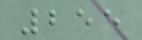255
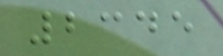2345
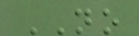NO
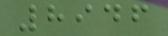8946
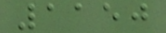1150
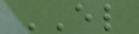EL
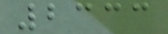2333
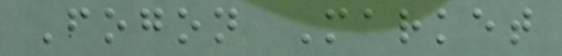Fogon Market
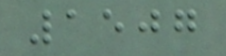1507
